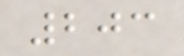203
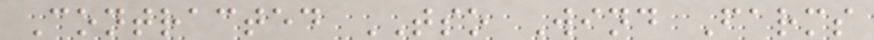Contracted TSO Wind Farms
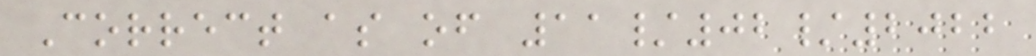Correct as of 11/02/2022
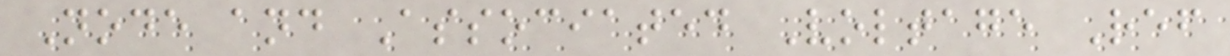Node and Associated Voltage Ref
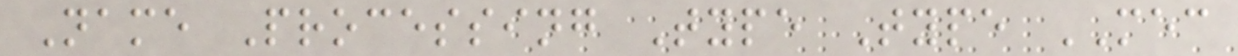Name Processing Type Type MEC
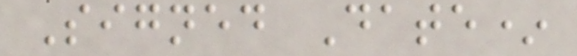Signed Date*
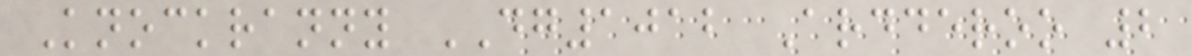Knockranny DG1012 Ardderoo 2
